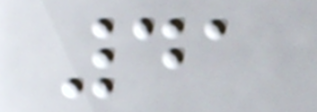41
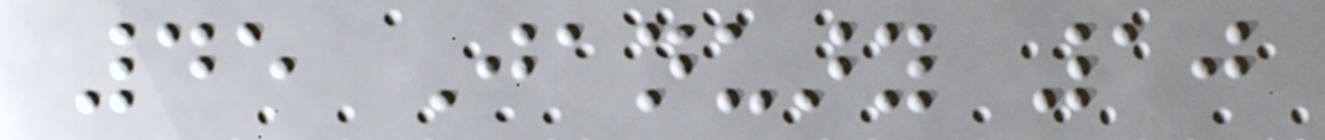45 January 10
